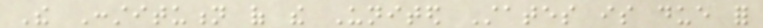The Constitution of the United States is due for
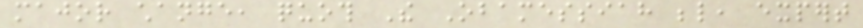major change, quoth The Obamessiah below, expert
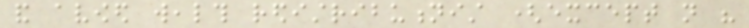and avowed wealth redistributionist (except not his
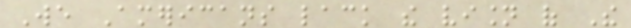We Americans lack the vision of The
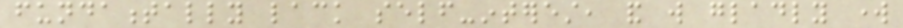fundamentally lack self-interest, and will gladly work
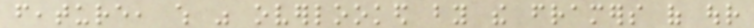feature, which was overlooked by the framers of our
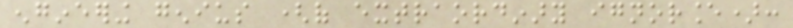engineering genius (of extraordinary ignorance):
